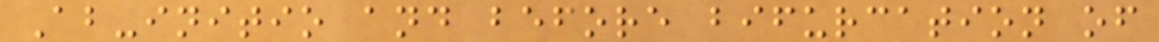Ab-initio and before bifurcation of
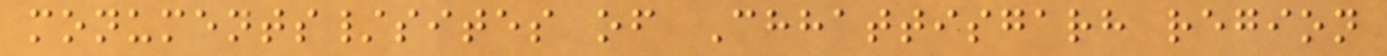monuments/sites of Chhattisgarh region
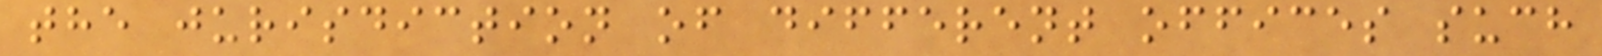the jurisdiction of different offices such
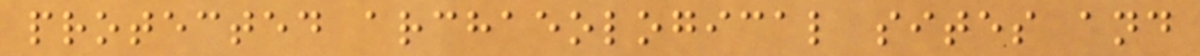protected archaeological sites and
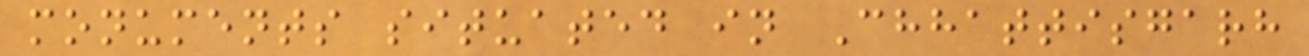monuments situated in Chhattisgarh
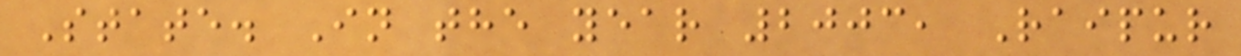State. In the year 2003, Raipur
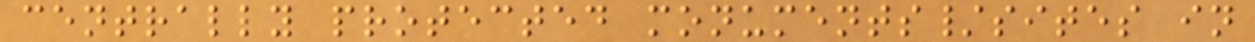centrally protected monuments/sites in
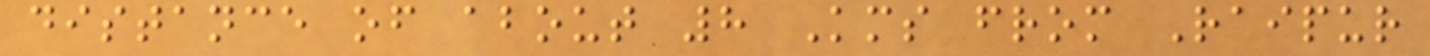distance of about 8 Kms from Raipur
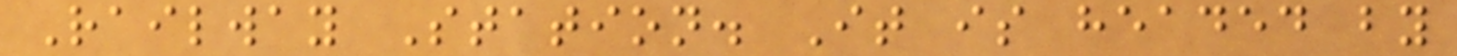Railway Station. It is headed by
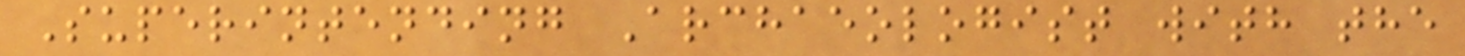Superintending Archaeologist with the
